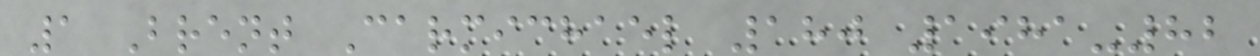1 Brent Carmichael 180 1981-82
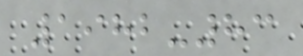1982-83
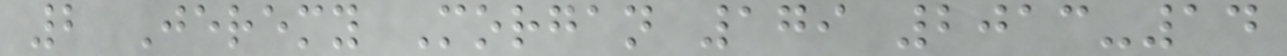2 Jeremy Morgan 179 2013-14
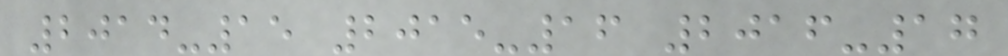2014-15 2015-16 2016-17
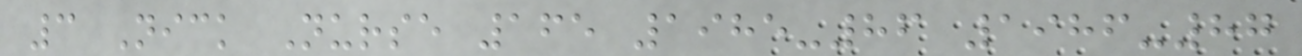3 Nick Nurse 165 1985-86 1986-87
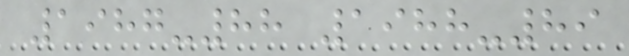1987-88 1988-89
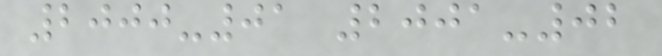2000-01 2001-02
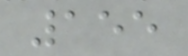155
